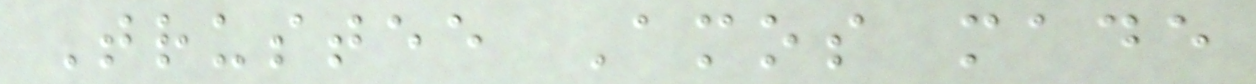Trustee Amos made
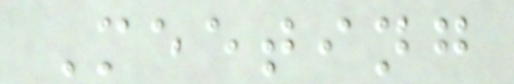Meeting
